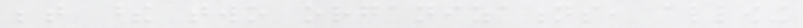between these two organizations, allowing
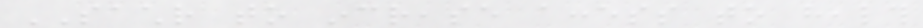SACHR to increase access to health
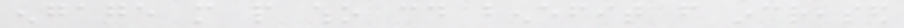engage more people who could benefit from increased
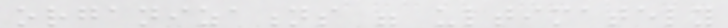organizations were ultimately
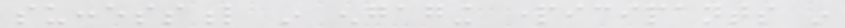successful in engaging participants in
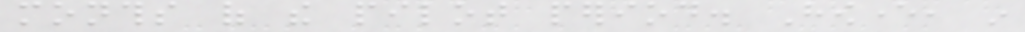months of the pilot period. However, in
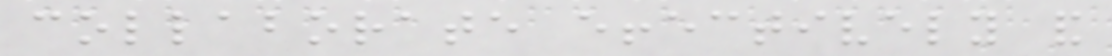collaborate effectively and
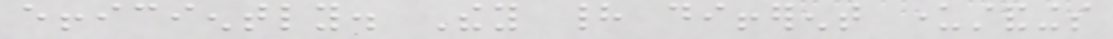efficiently. They had different understandings
